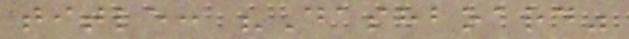title: "Dashboard"
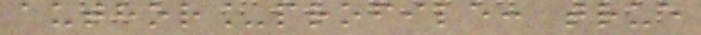author_profile: true
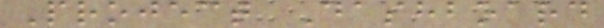Project Dashboard
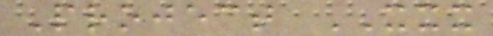Project XXX
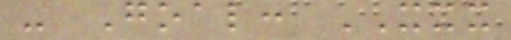- Goal: XXX
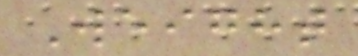Weight
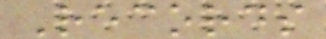Records
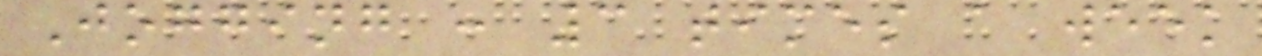Jogging : 3 times a week
